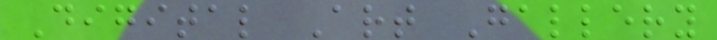Digital Art Gallery
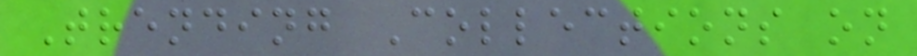Trending Collections on
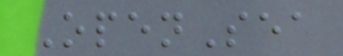OpenSea
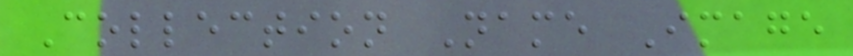Collection Name Image
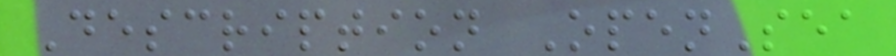Description OpenSea
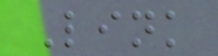Link
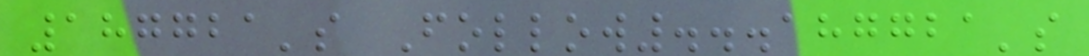187721's Follow...187721's
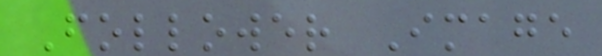Follower Image
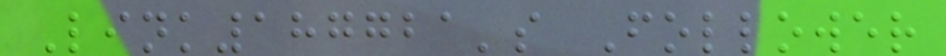Link187721's Follower
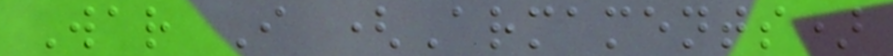War I (Armaments)
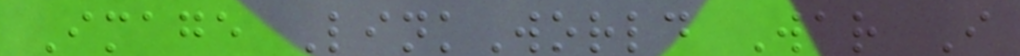Image LinkWorld War I
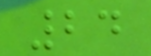24
